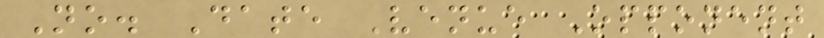No. Date Venue Opponent
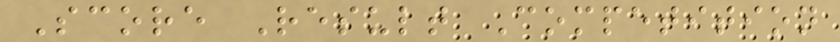Score Result Competition
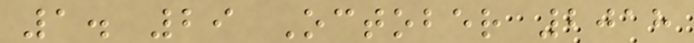1. 29 October 2018
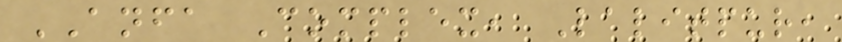ANFA Complex, Lalitpur,
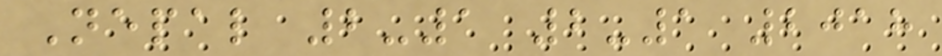Nepal 2-1 2-1 2018
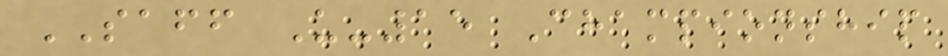SAFF U-15 Championship
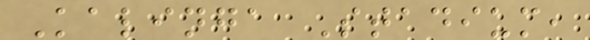Kalinga Stadium,
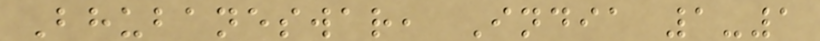Bhubaneswar, India 1-1
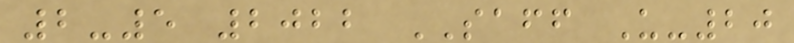2-5 2022 SAFF U-20
